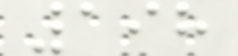198
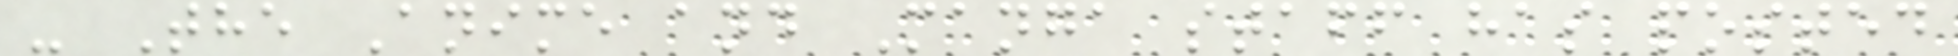- The Anime and Manga staff has posted
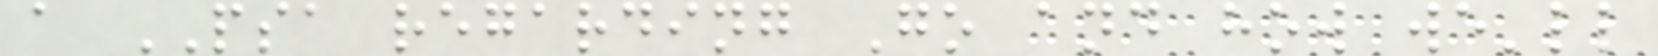a PSA regarding Go and how we'll
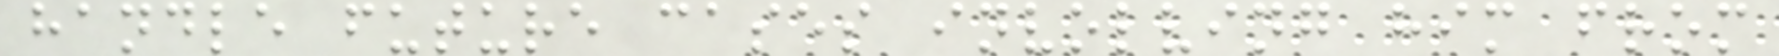handle future cases involving him from
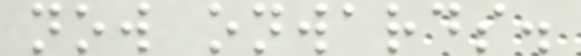now onwards.
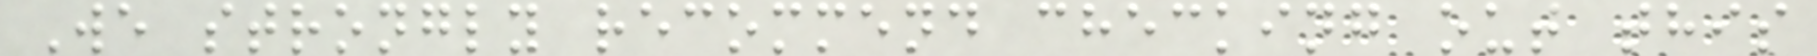We strongly recommend checking out this
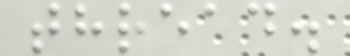thread.
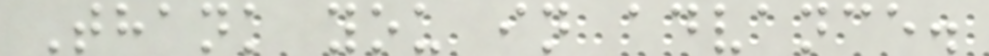Thank you in advance.
